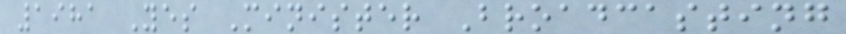1981 Yes Minister Broadcasting
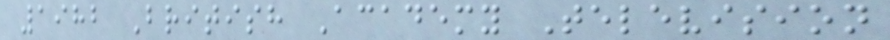1982 British Academy Television
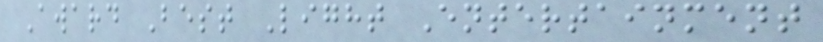Award Best Light Entertainment
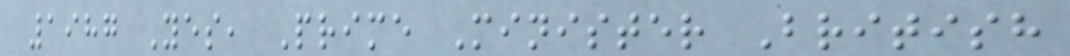1987 Yes, Prime Minister British
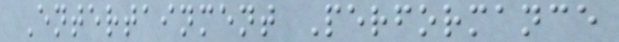Entertainment Performance
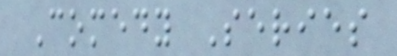Comedy Series
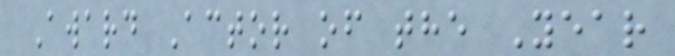Award Actor of the Year
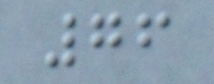76
